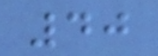40
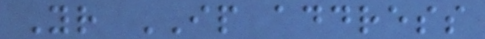Your IP address
